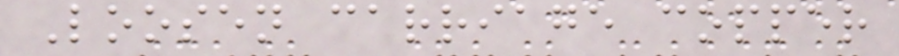Loosen carriage copper
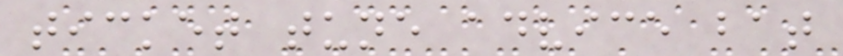ticket tune advice bat
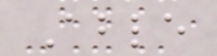Able
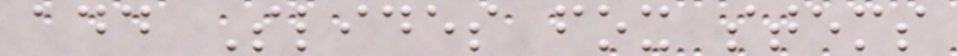add Slides fox stems
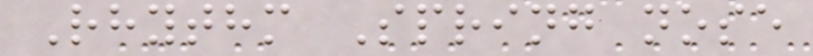Rhythm Spring nose
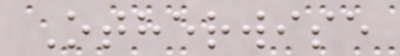Otherwise
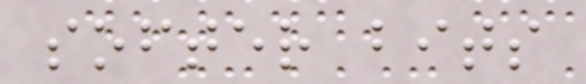softer bits
